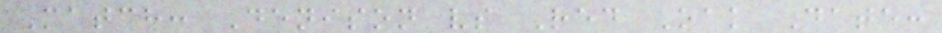Match: Denison vs Red Oak Date:
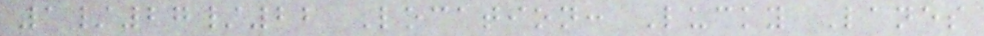1/27/22 Location: Lucky Lanes
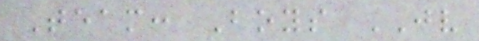Team: Boys JV
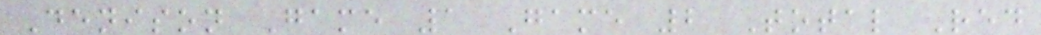Denison Game 1 Game 2 Total Red
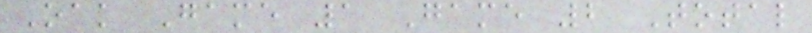Oak Game 1 Game 2 Total
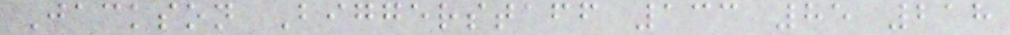Jackson Biggerstaff 133 85 218
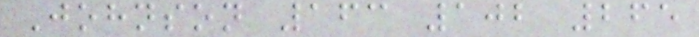Johnson 163 102 265
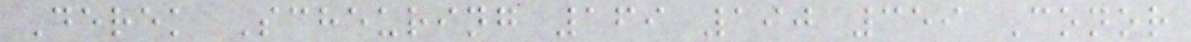Derek Scheuring 169 190 359 Conor
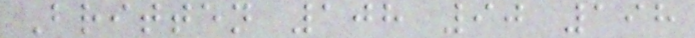Britten 108 90 198
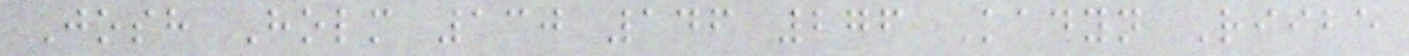Josh Holm 130 146 276 Kadyn Riibe
